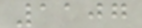1107
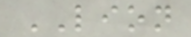LION
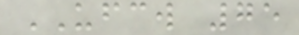UFCW 75
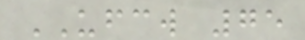UFCW 75
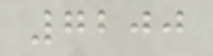7200
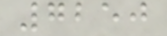7250
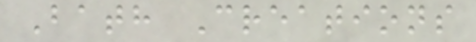Bath Creations
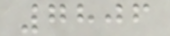7806
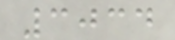3034
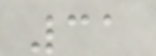31
